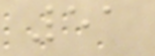51
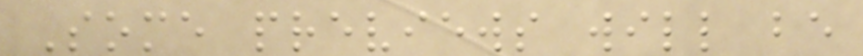Some previews will be
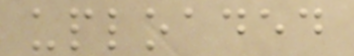uploaded
